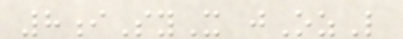8iSyX jOzL
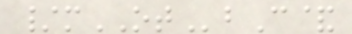/mOTbC&
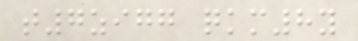t7zigg qkm8y
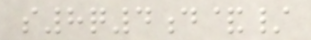s8q4d&/
